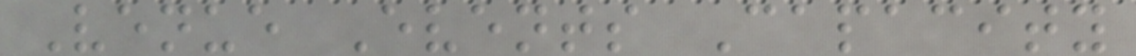Venue Events Capacity
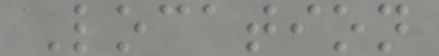Location
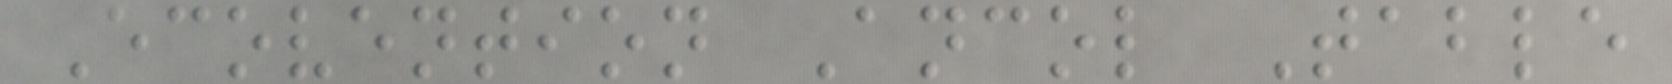Ecovention Ancol Table
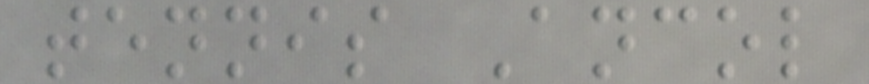tennis Ancol
